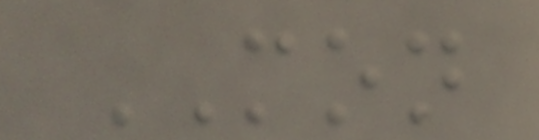MON
